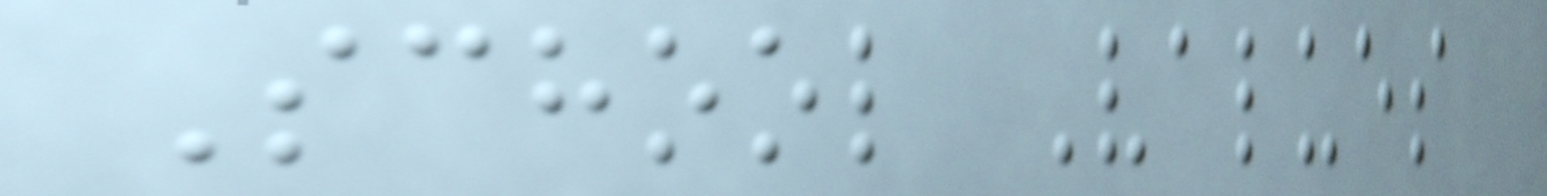School Values
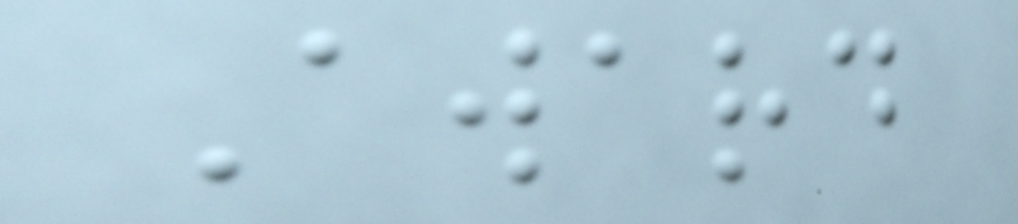Award
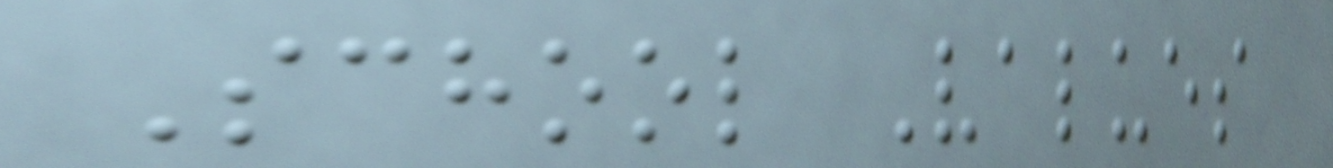School Values
